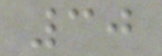30
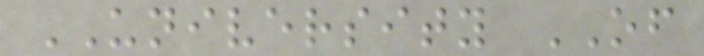UNIVERSITY OF
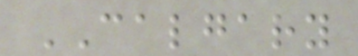CALGARY
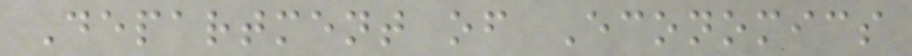Department of Economics
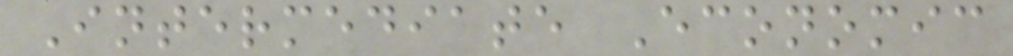Intermediate Economic
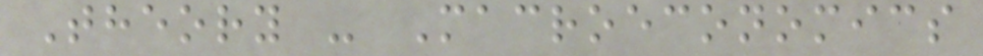Theory - Macroeconomics
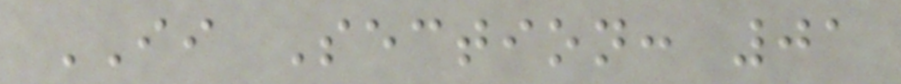II Section: 01
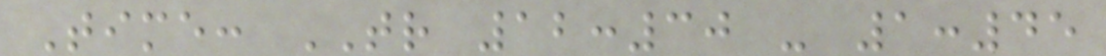Time: TR 12:30 - 1:45
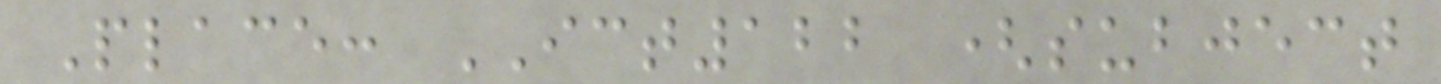Place: ICT122 (subject
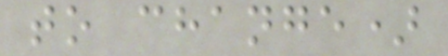to change)
